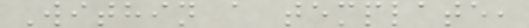Within a template,
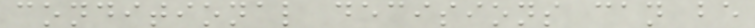conditional decisions can be
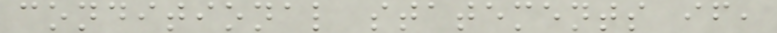conditional statements if,
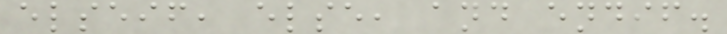elseif, else, and endif.
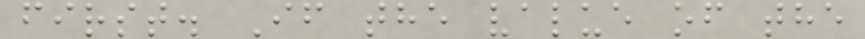first. If the value of the
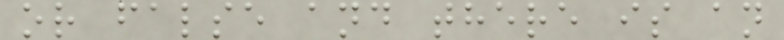or false and there is an
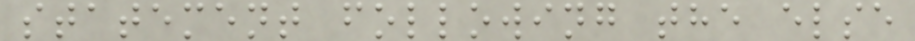statement following the else
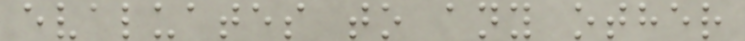evaluates to any other
